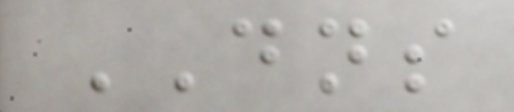DNS
